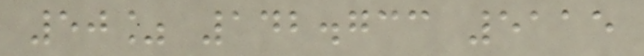50% 142.733 5115
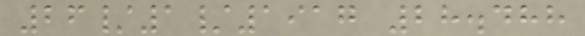26/1/1917 28.488
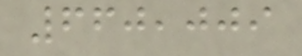660,009
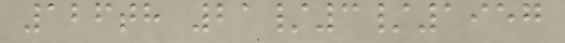126th 21/3/1957
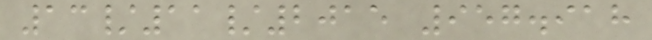13/11/2015 957.918
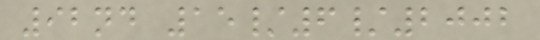92nd 15/6/2002
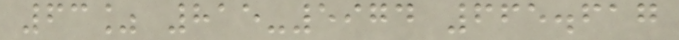63% 815-5974 665.617
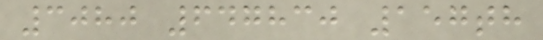3080 647830 157th
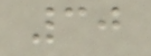30
